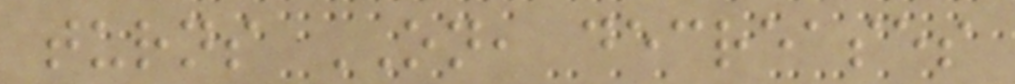turns ON, decreases
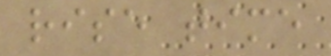rise time
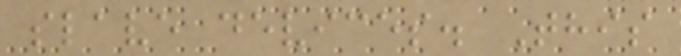slave devices. This
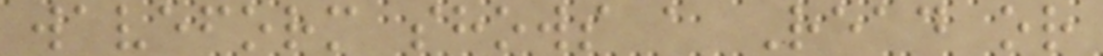waveform shows a Read or
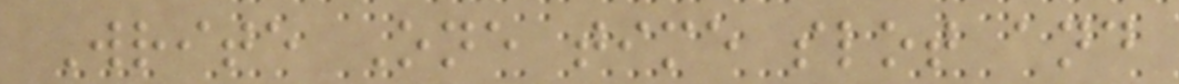Write One time slot and
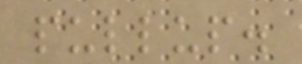pullup.
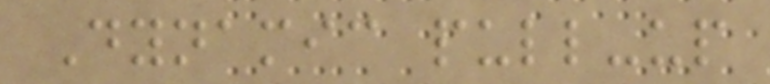Dynamic pull-up
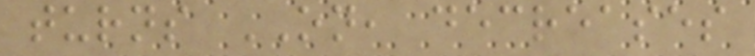turns ON, decreases
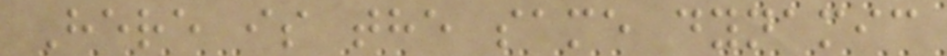Here is the same dynamic
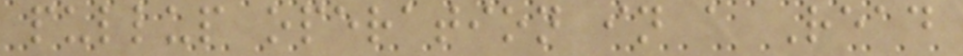pullup operation in a Read
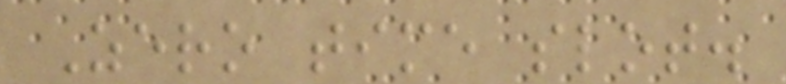Zero time slot.
